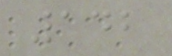142
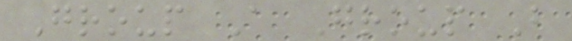Group A Group B
